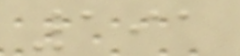191
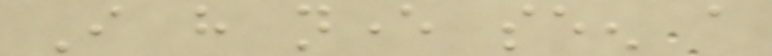I have never seen a
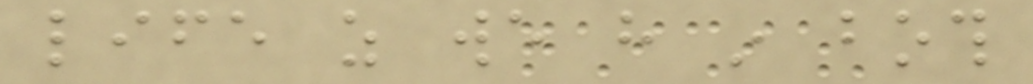life as we have in both
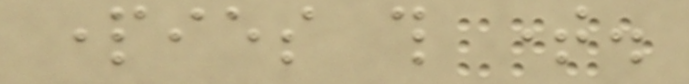parties this time.
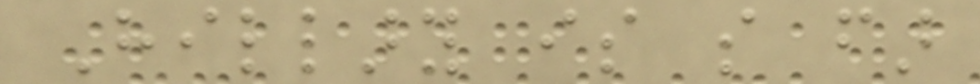Hillary is so far
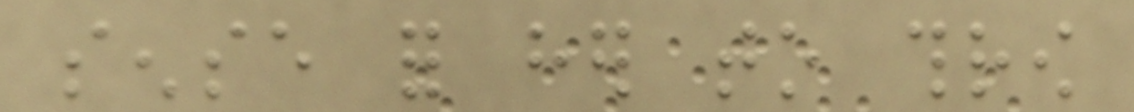sense for her to throw
